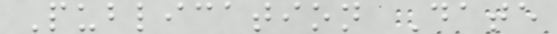Publication Date
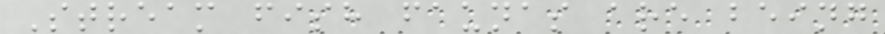Stream fish faunas are being
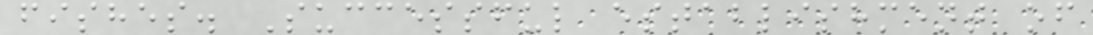fishes. Successful establishment of
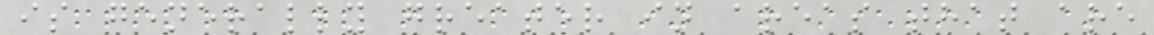is generally greater in areas that are
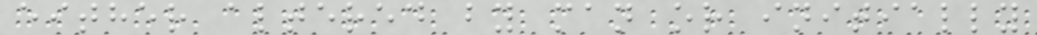either altered by man or initially
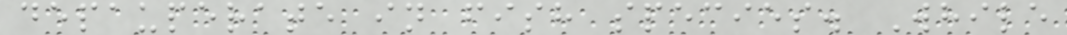depauperate in fish species. While
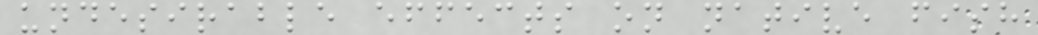undesirable effects on native fish
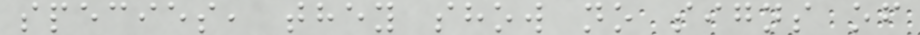species, they show no signs of
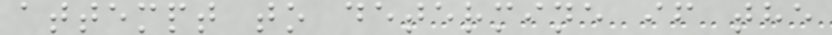attempt to determine if the
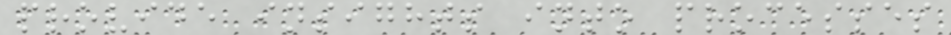provide insights into processes
